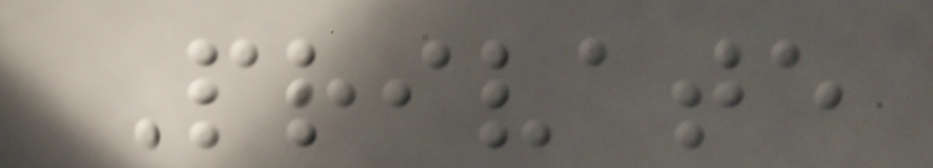Private
